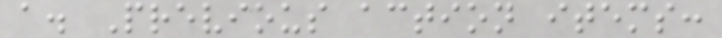a. Previous action items:
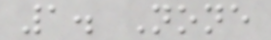1. None
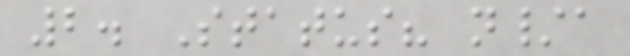2. Status? n/a
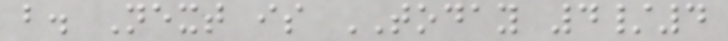b. Next is TODAY 4/4
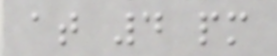at 4 pm
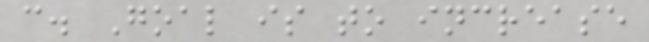c. Goal is to increase
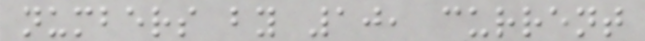numbers by 10, current
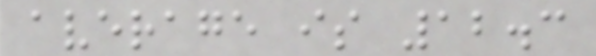average is 12.3
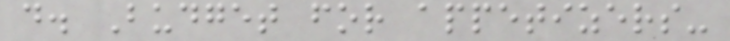d. Budget for appetizers-
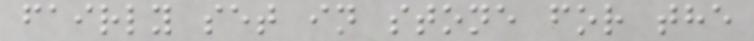fairly set in stone for the
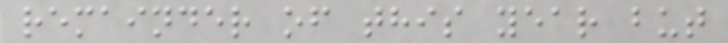remainder of this year but
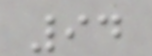94
